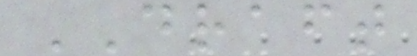DRAFT
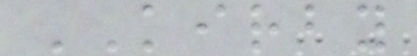KIRBY
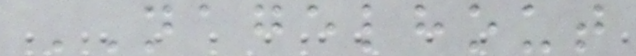NAGELHOUT
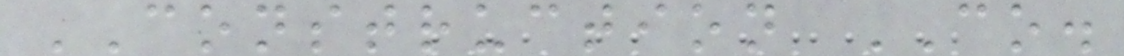CONSTRUCTION CO.
